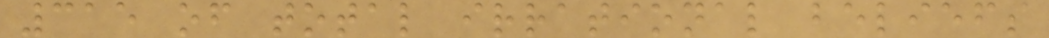315 of total irrational beliefs
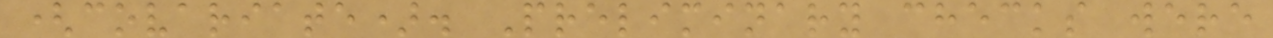(covariate). Preliminary checks were
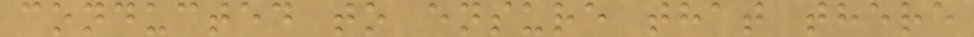conducted to ensure that there
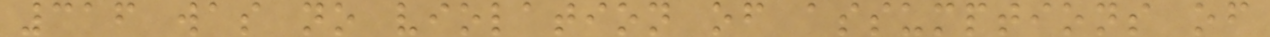316 was no violation of assumptions of
